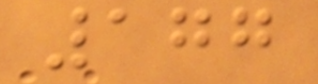177
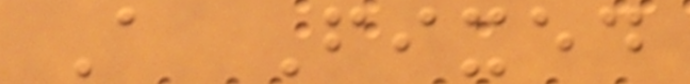A Fixed
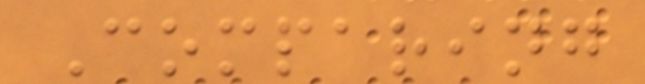Comparing
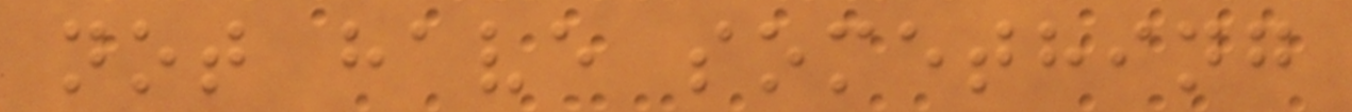not have something
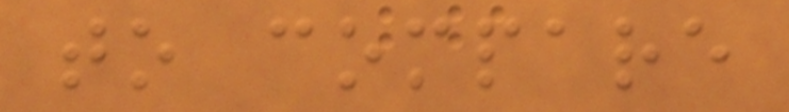to compare
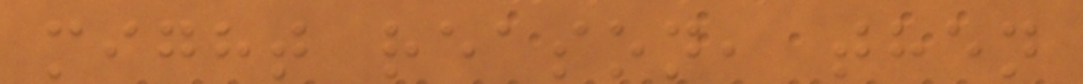might reason, then
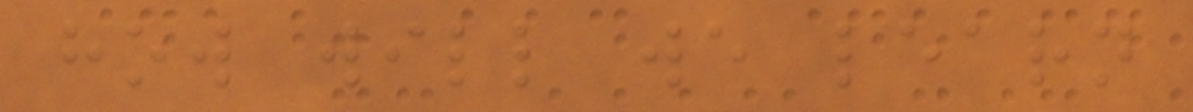how will we learn
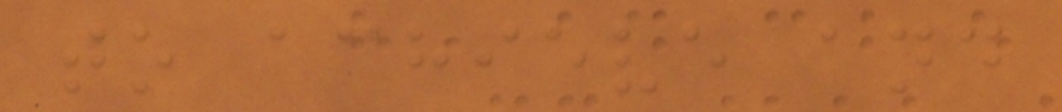to achieve and
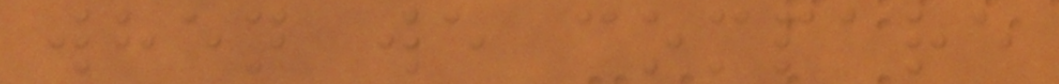when we compare
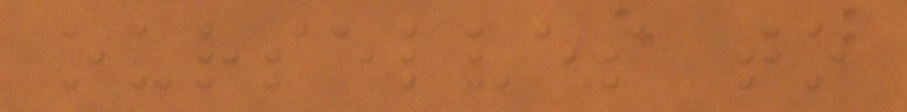ourselves to
